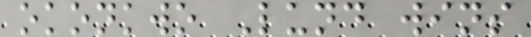okonkwo Lund wins
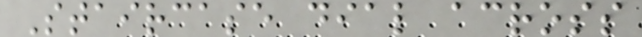Staircase dial across
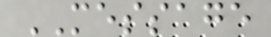MESSAGE
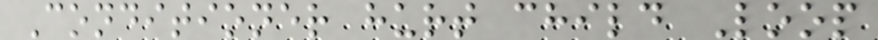Conditioner hurt child Loop
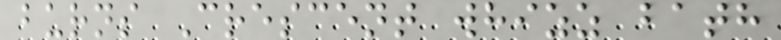burns Crescent whizz bath
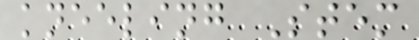kneeling Stem
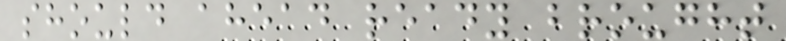should ahead ready brought
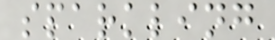sparkling
